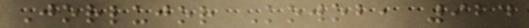Jorlujor Kowob, 924
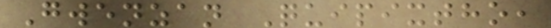Gwenzan Quipixtho,
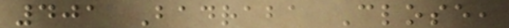401 Badraba Close,
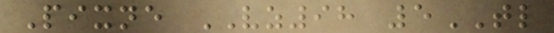Pixne VZ98 5TL
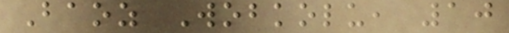Baoz Wobkolu, 10
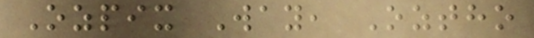Ozpix Way, Oztho
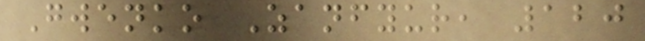Gwenko Zanfyur, 120
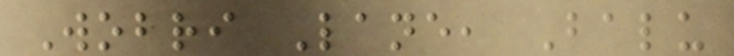Wobri Lane, Balu
